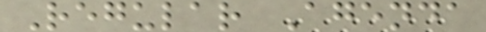Regular Agenda
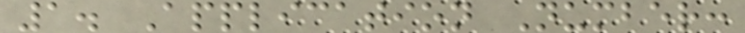1. Application Number:
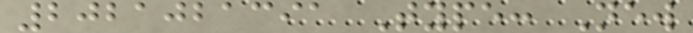2021021391 Type: New
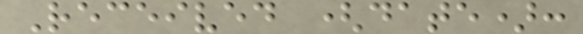Received (date):
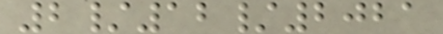2/12/2021
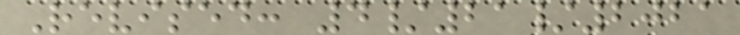Revised: 4/21/2021
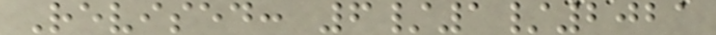Revised: 6/1/2021
